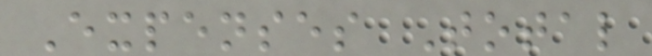Expenses Total
